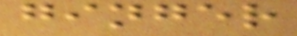ginger
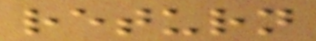return
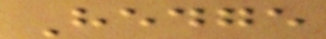Hedge
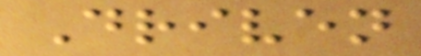Driven
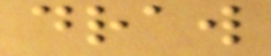draw
